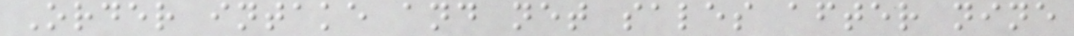Order intake and net sales after nine
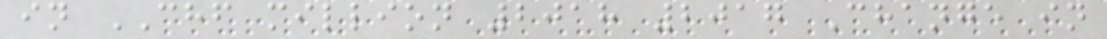in CHF million 2018 2017 Change in
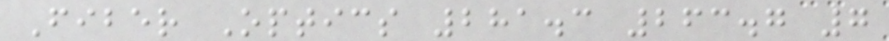Fiber Optics 281.3 263.7 7
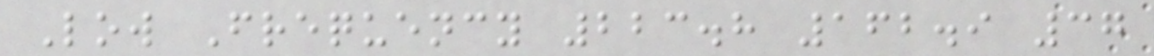Low Frequency 223.8 162.9 37
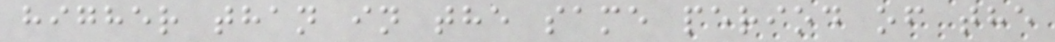higher than in the same period of the
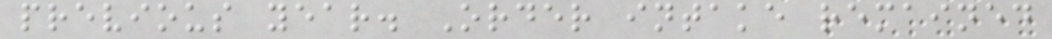previous year. Order intake remained
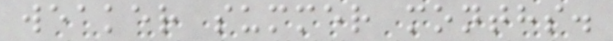weaker summer months.
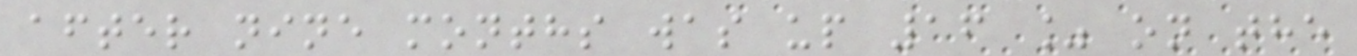after nine months was up 16 % on the
